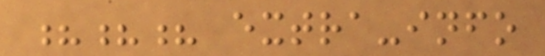??? extra-info
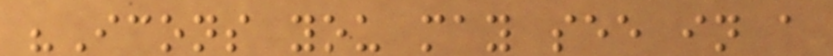"Icons you may see in a
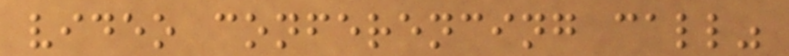video conferencing call"
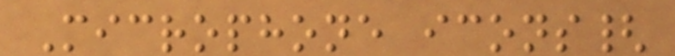Microphone icons{
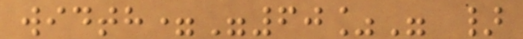width="60%" }
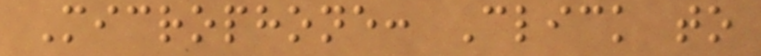Microphone: Click to
